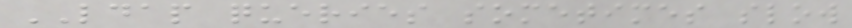LDAP queries sometimes slow
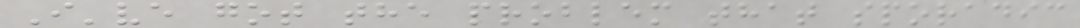I've got the problem that sporadic
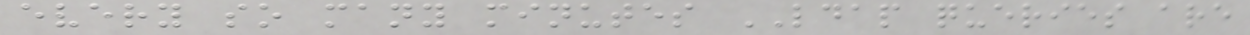every so many minutes LDAP queries are
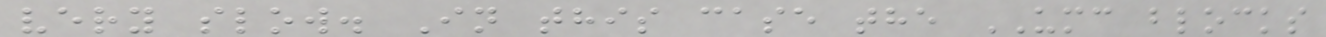very slow. In this case the UMC blocks
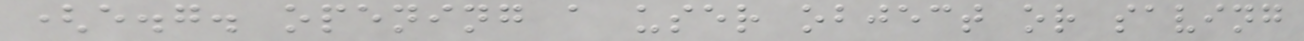(e.g. opening a user object or saving
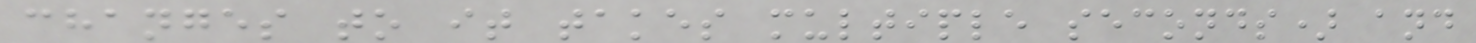changes to it takes multiple seconds) and
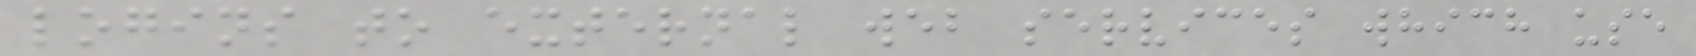logins to external web services which use
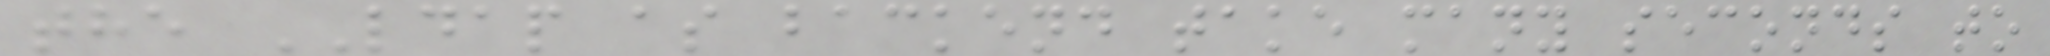the LDAP as backend take many seconds to
